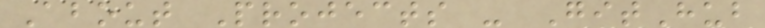About Projects - GitHub
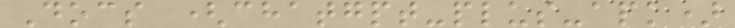Docs (chatgpt-plus-apk)
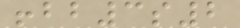!bb3s2
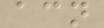acn
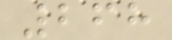268
